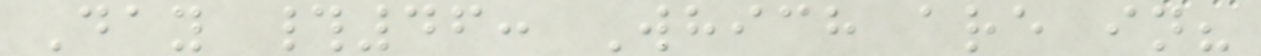Day #46: Which are in?
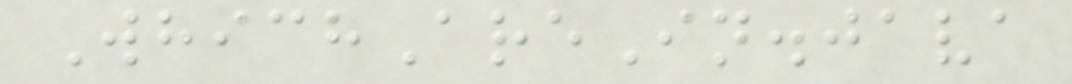WhichAreIn.java
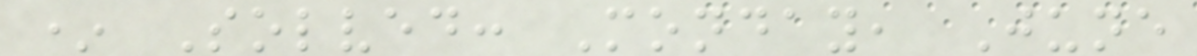* Solved: Monday, June
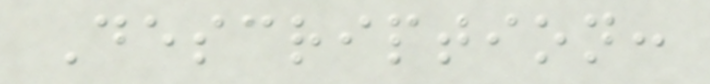Description:
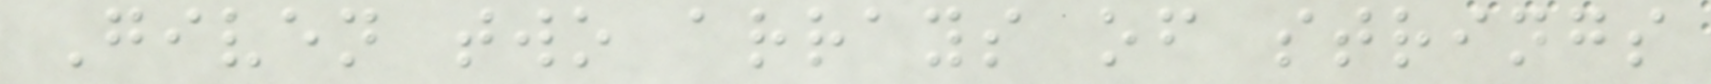Given two arrays of strings
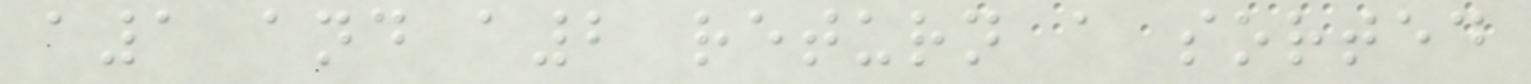a1 and a2 return a sorted
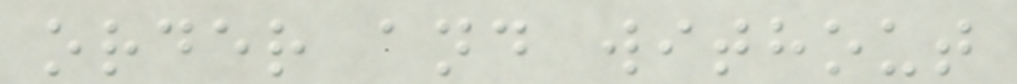order and without
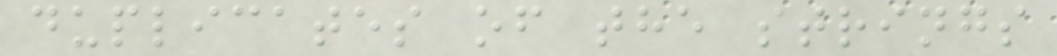duplicates of the strings
